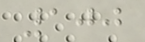100
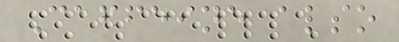Caffeine also
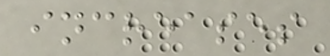increases
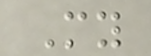My
